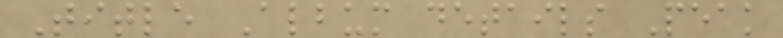Title Album details Peak
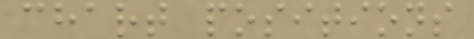chart positions
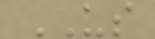US
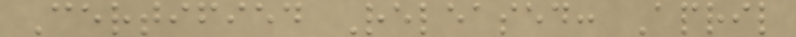Certified Released: April
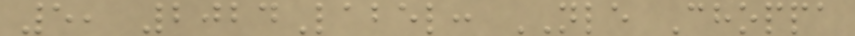5, 2024Label: NLE Choppa
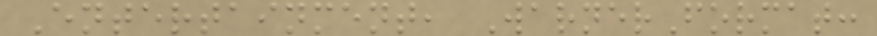Entertainment, WarnerFormat:
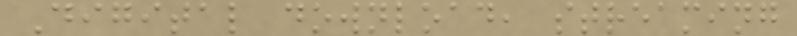Digital download, streaming
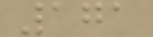171
